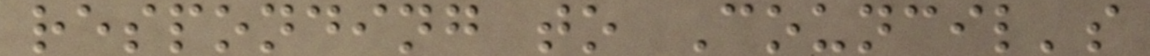responding to Council's
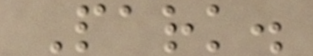Park.
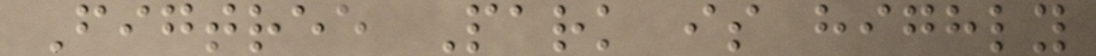Figtree Park is highly
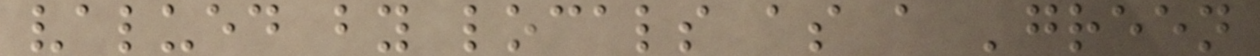valued by locals as a 'green
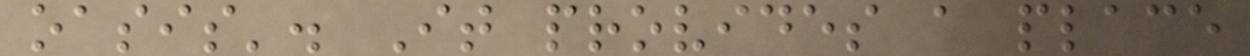oasis'. It provides a place
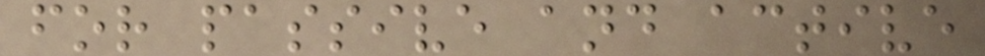for passive and active
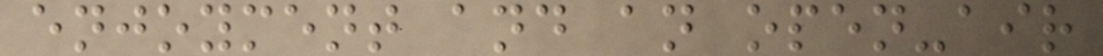enjoyment and an open-air
